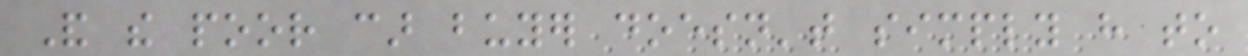And the poor car buyer doesn't simply have to
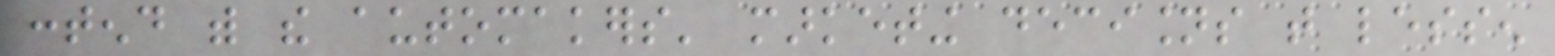contend with the automakers' marketing decisions that lessen
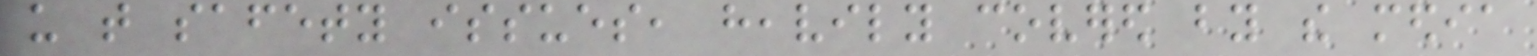us that safety issues, heavily covered by the media
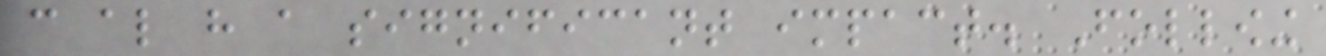can also have a significant impact. Following
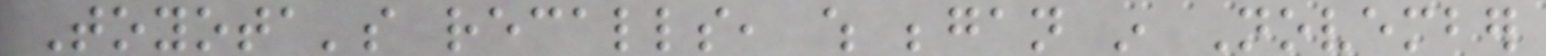Toyota's recalls, which began in November
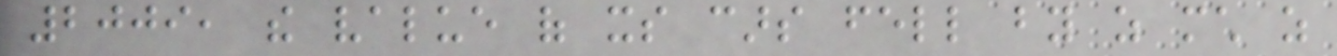2009, the value of its cars fell by as much as
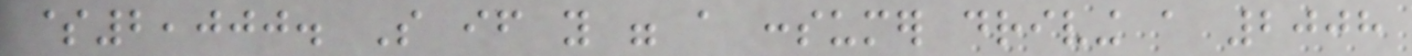$2,000. So if you were a consumer driving a 2008
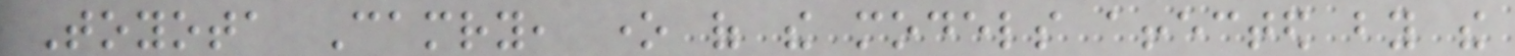Toyota Camry, one of the models affected by the
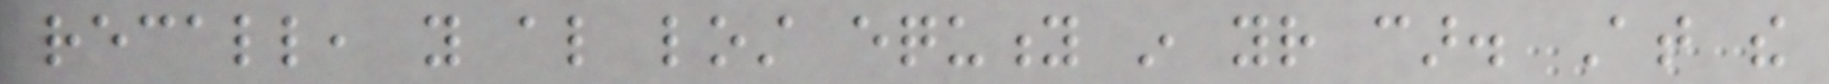recall, you also lost equity in your car. At the
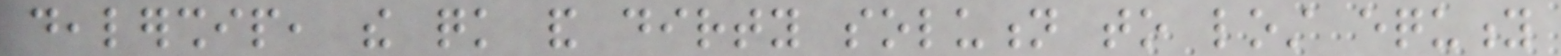dealership, the quick and dirty solution to lost equity
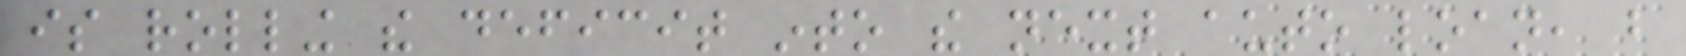is rolling the deficit into the next auto loan, but
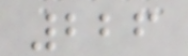226
